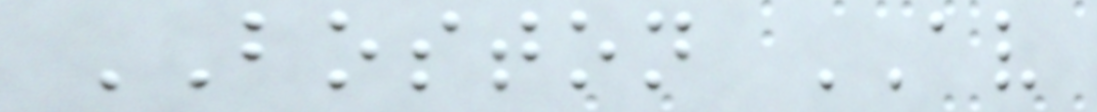BOSTON AV
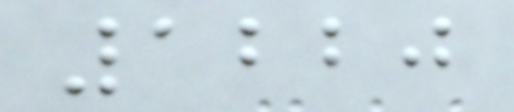1220
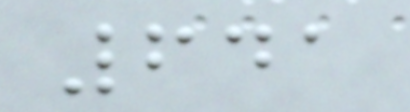641
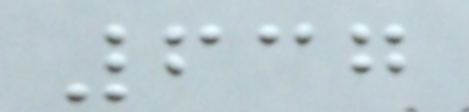637
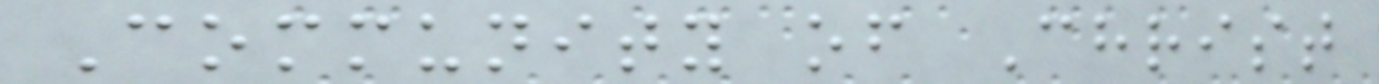Community of Christ
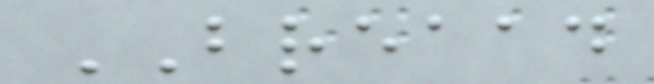BREAAD
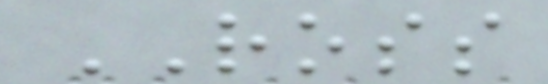ROSS
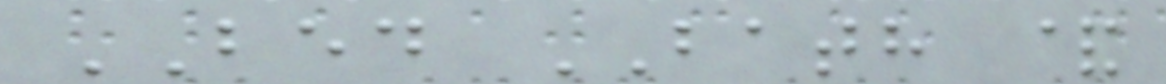BED BATH &
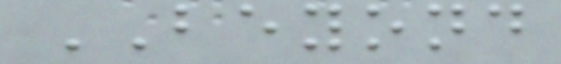BEYOND
